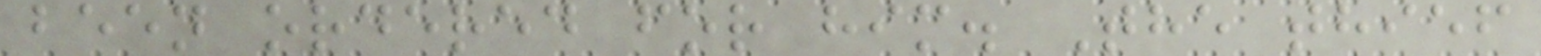been ordered for him. The thief
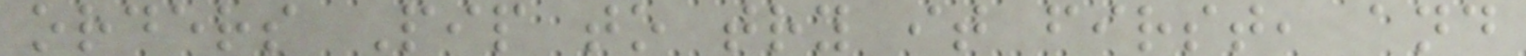orders Pip to try it first, and
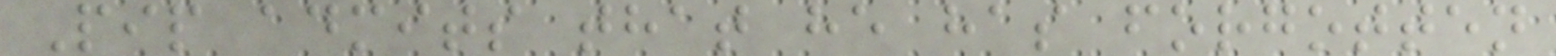Pip admits that he has forgotten
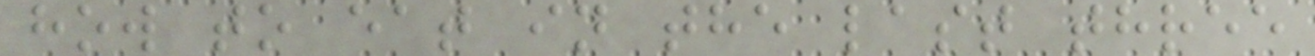how to eat in the last three
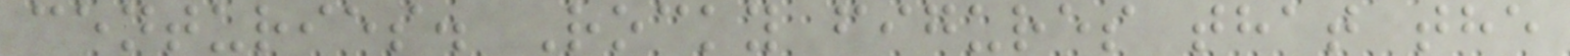centuries. Rocky figures that the
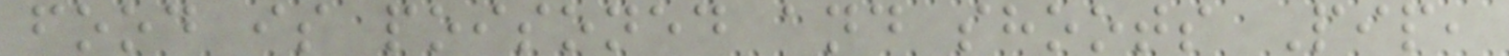food is poisoned and shoots Pip,
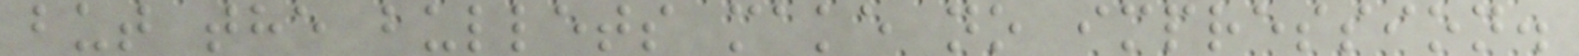but the bullets make no impression.
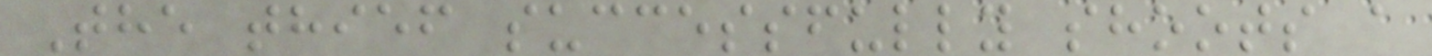The thief successfully shoots a
